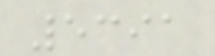5391
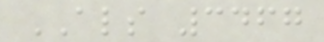ALS 3467
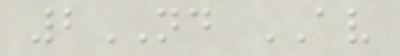2ND AV
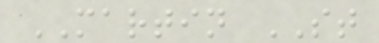MARTIN ST
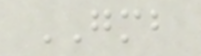GMB
